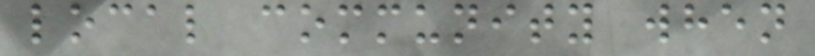local community when
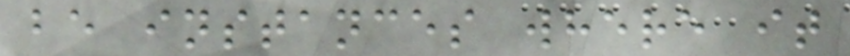be instances where it
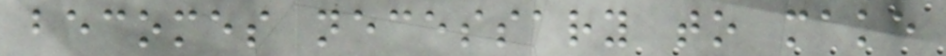becomes necessary to make
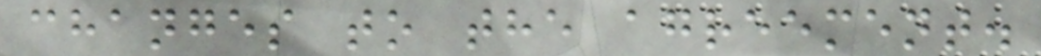changes to the agreement.
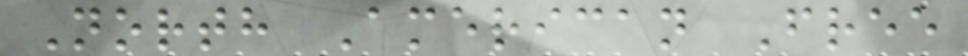North American Free
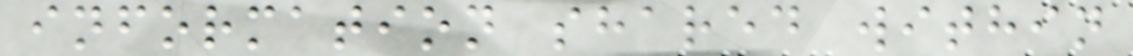information shared within
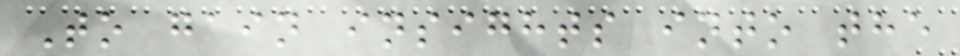To gain insights into the
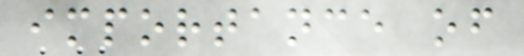importance of
